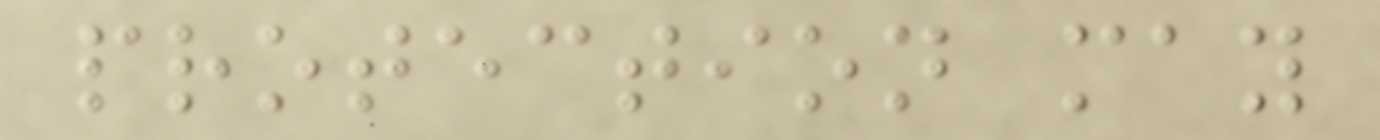protection may
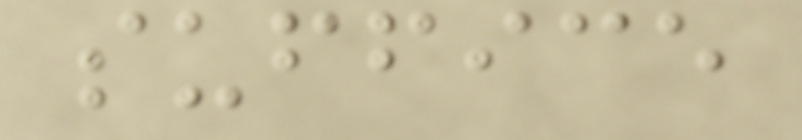suffice
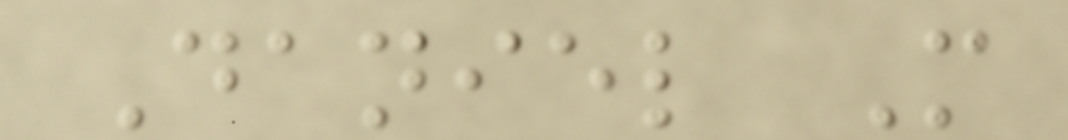Daniel M
